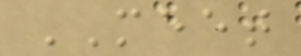MEET
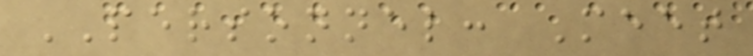PERSONNEL: Meet
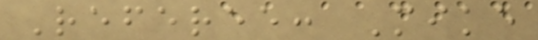Referee: Mike
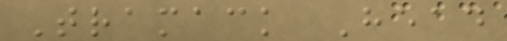Tramack Head
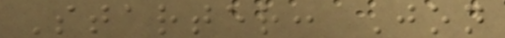Starter: Jon
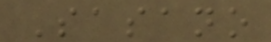Sasano
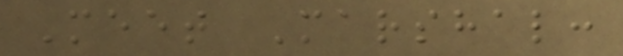Meet Marshal:
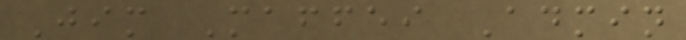Jim Maffei Admin
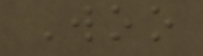Woo
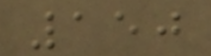150
